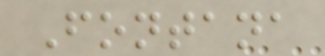Fontana
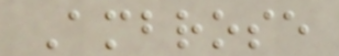Ambrose
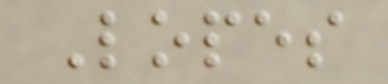Lopes
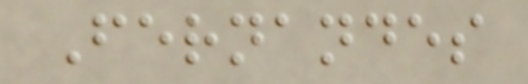Fernandes
